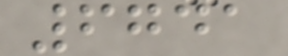6741
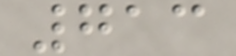713
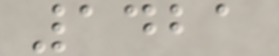1421
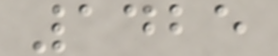1425
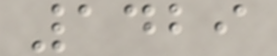1429
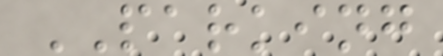PARKING
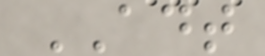ADT
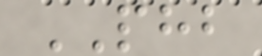PHB
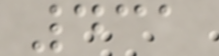431
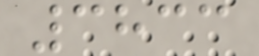3833
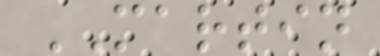MARTIN
